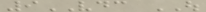9VDC OUT
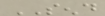SEND
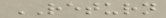RETURN
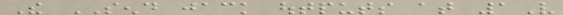The SEND jack outputs at 1V
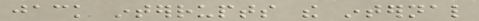jack interrupts the internal
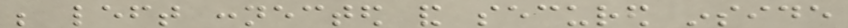be left connected and secured inside
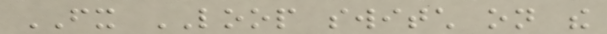FX LOOP switch on the
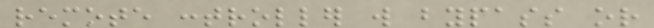remote controller will bypass or
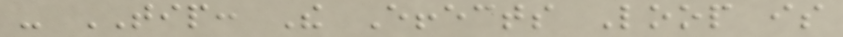- TIP: The Effects Loop is
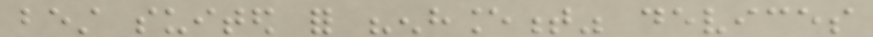best suited for "enhancement" devices
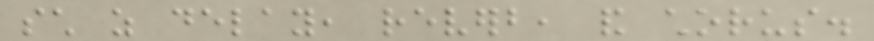such as delay, reverb, and chorus.
